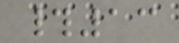#13
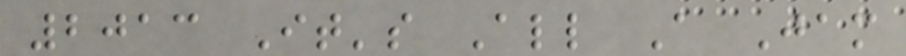2013 It's All A Jam
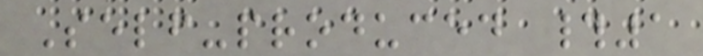Self-produced #1
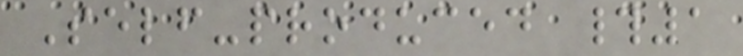Self-produced #1
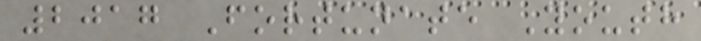2017 Fortunate Youth
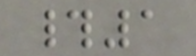#1
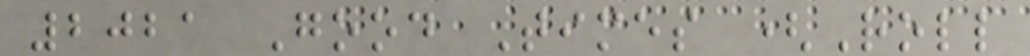2021 Good Times (Roll
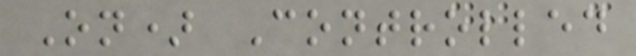On) Controlled
